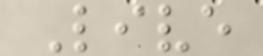Live
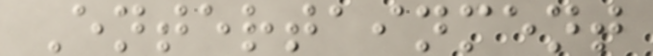Entertainment
